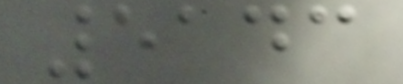5143
